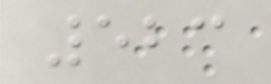523
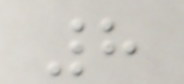8
